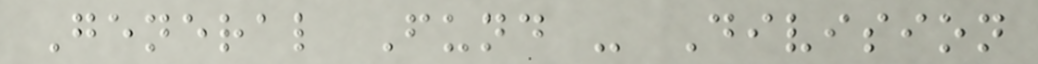General Fund - Division
